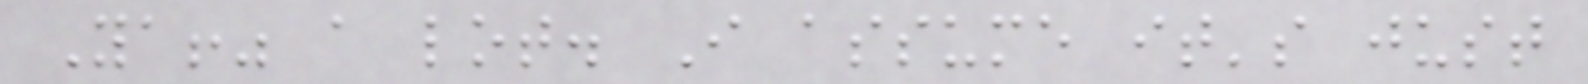Ya!" a lot. I assume it's just
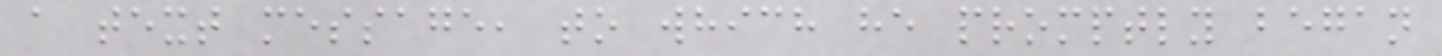a text message, to which he promptly began
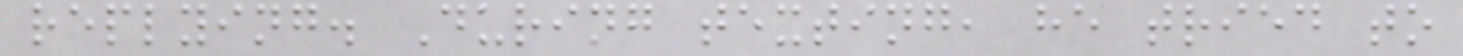replying. During texting, he tried to
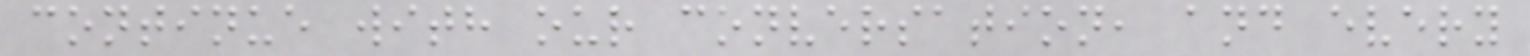continue with our conversation, and every
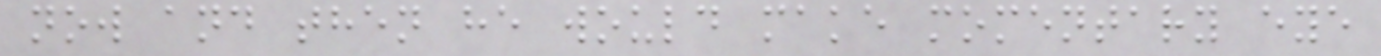now and then he would make momentary eye
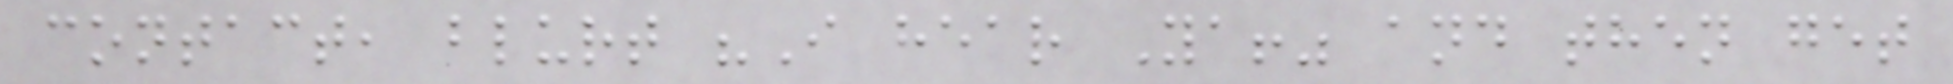contact, blurt "I hear Ya!" and then get
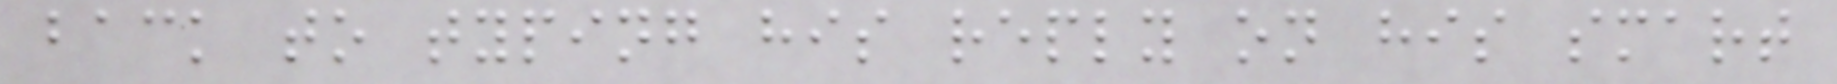back to typing his reply on his smart
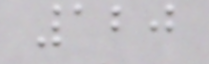120
